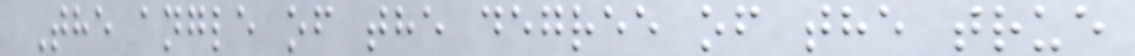The angle of the degree of the true
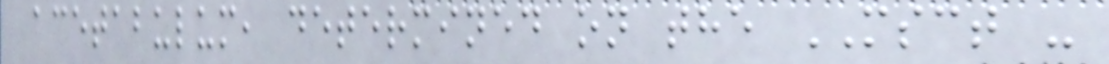acetabulum, determined on the MSCT -
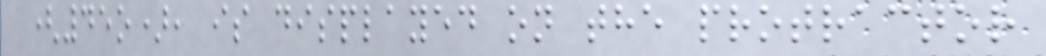(45o), is displayed on the protractor
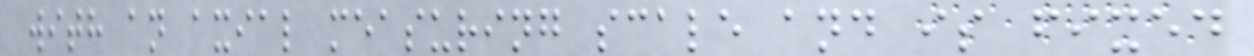with an axial measuring scale and is fixed
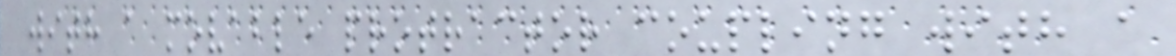with a movable protractor coupling with a
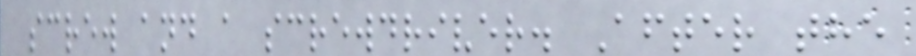screw and a screwdriver. After the
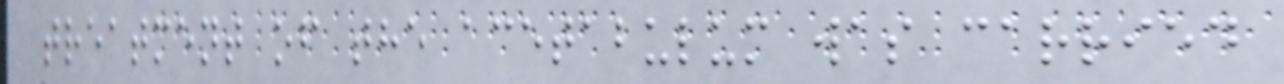treatment of the acetabulum was carried
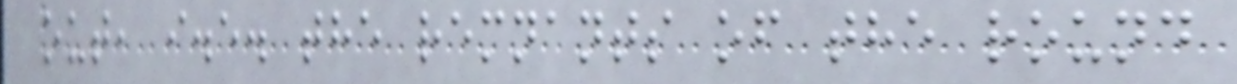out, i.e. the remnants of the round
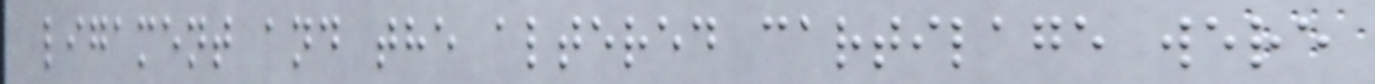ligament and the altered cartilage were
